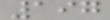197
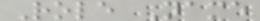Role Name
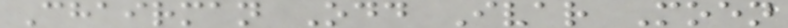Chairman Odd Ivar Moen
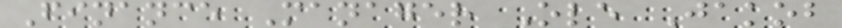Finance Manager Ole Jakob
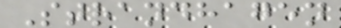Strandhagen
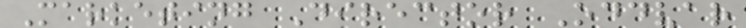Marketing Director Oddvar
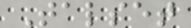Talset
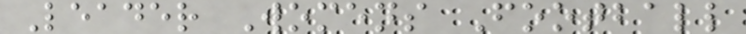Leader Womens Football
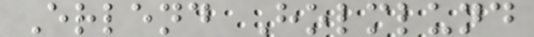Erlend Holmlund
